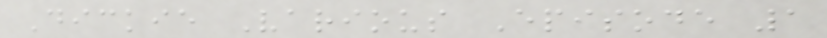Dickie Various Episode 1
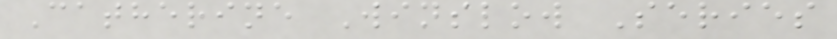Catherine Winslow Series
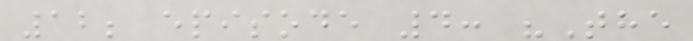12; episode 4: "The
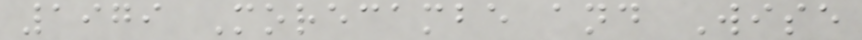1979 Morecambe and Wise
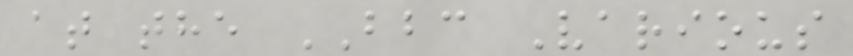at the BBC Various
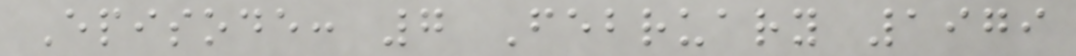Episode: 7 February 1979
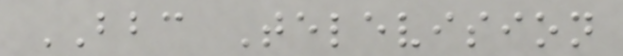BBC Television
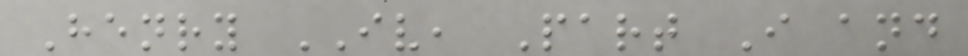Henry IV, Part I and
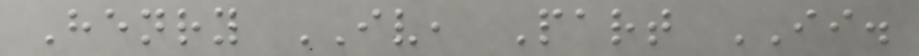Henry IV, Part II.
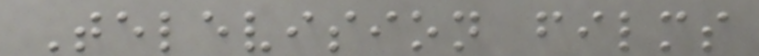Television films
